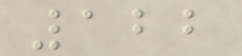122
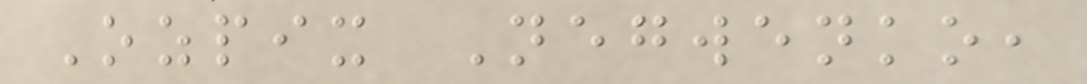Ozpix Negwenko,
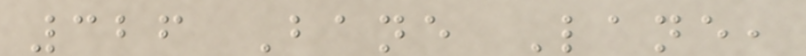326 Bane Lane,
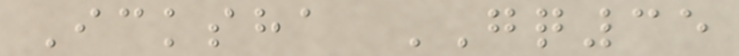Icksha GQ35
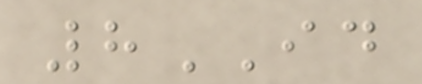8ID
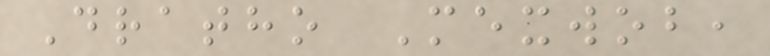Dratho Mexwob,
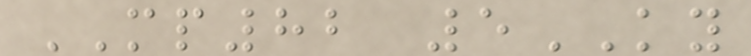MP82 5KY
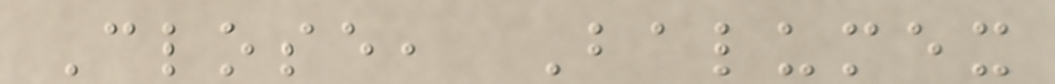Close, Balumex
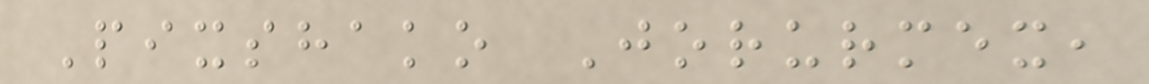Pixshako Jorurmex,
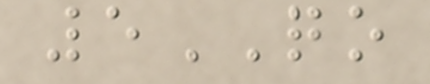5QO
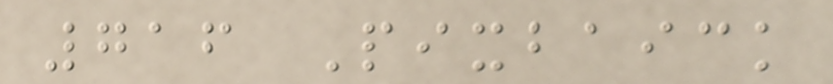716 Pixbaick
